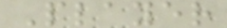Player
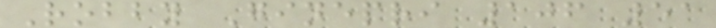Robby Ginepri 106 51
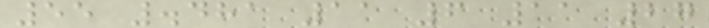55 .481 11 6 11 27
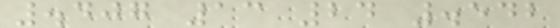.407 13 24 .542
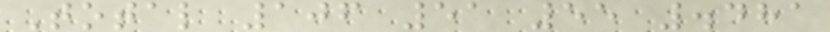Total 106 51 55 .481
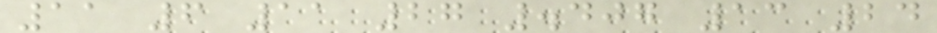11 6 11 27 .407 13 24
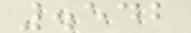.542
